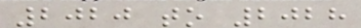2020 to 2028
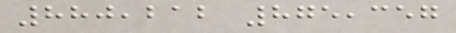880,212 875,357
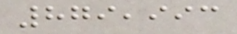879,993
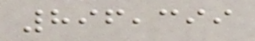896,399
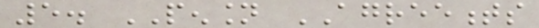5. PENSION AGREEMENTS
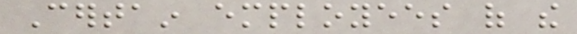Certain employees of the
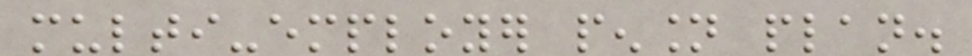multi-employer pension plan.
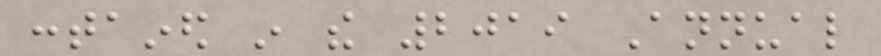contained in the 2019 Annual
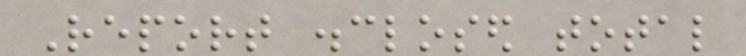Report disclosed total
